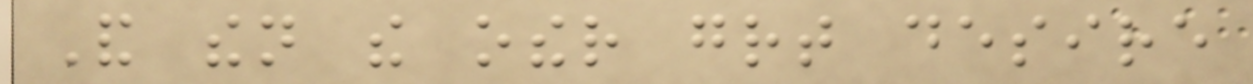And then the other great desire
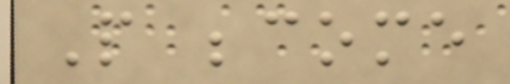People become
